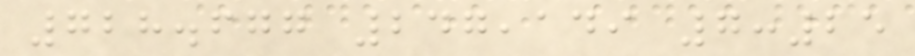728.677 247,149 7:25
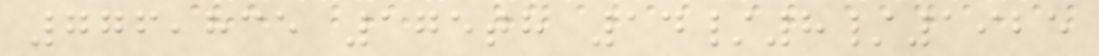776,835 175th 14/8/1925
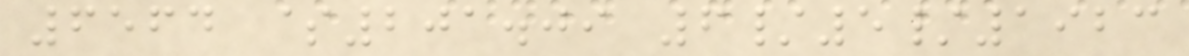6564 $201.09 6/5/1923
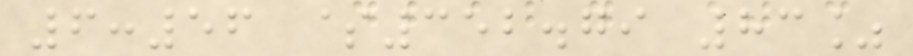6:56 $352.79 83%
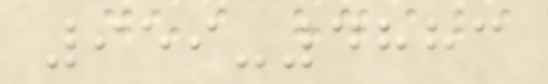959-4883
